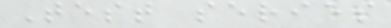Test series
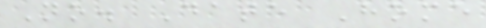No. Date Home
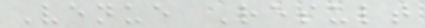Venue Result
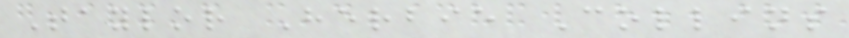Taylor Herbie Collins
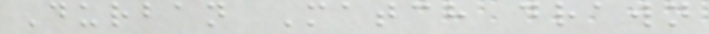Durban Match drawn
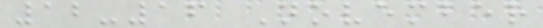12-16 November
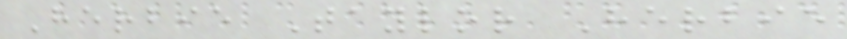Herbie Taylor Herbie
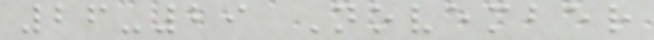26-29 November
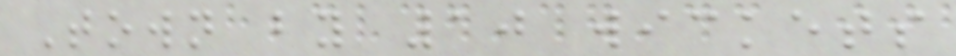Town by 10 wickets
